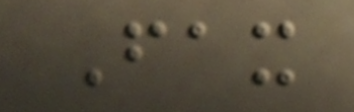Fax
